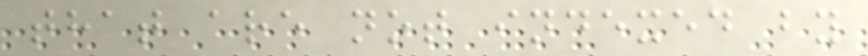that are not indexed by
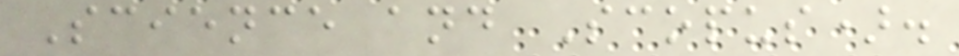Science and Scopus).
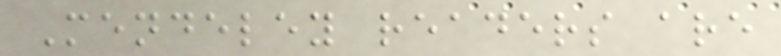Mendeley readers are
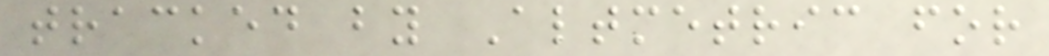tracked by Altmetric for
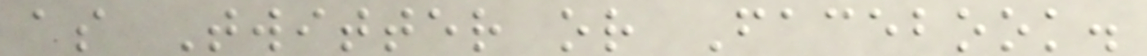as Twitter or Facebook.
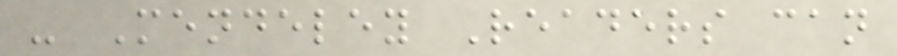- Mendeley Readers can
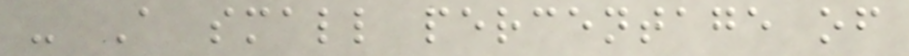- A small percentage of
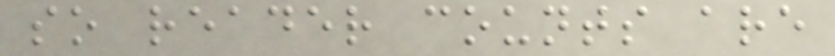so reader counts are
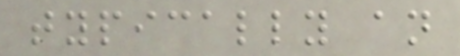typically an
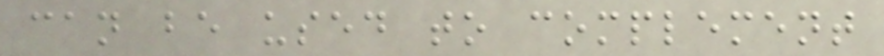can be used to complement
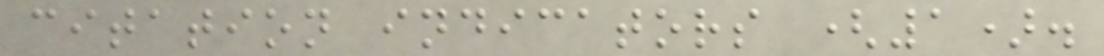citation indicators (1).
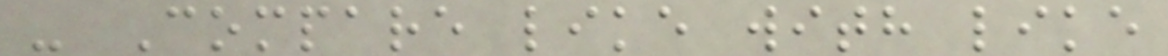- Compare like with like
